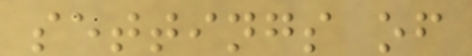settings of
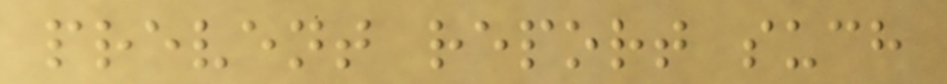prevent report such
